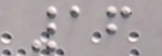16
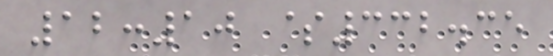12:10 $332.35
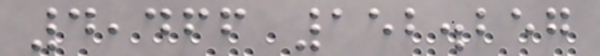4,466 152.257
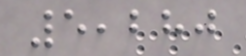5,280
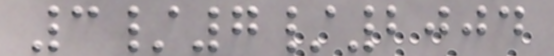3/7/2004
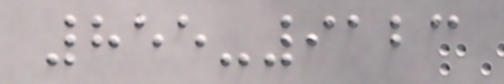855-9123
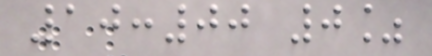10:00 0%
